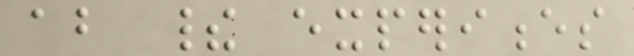about their experiences
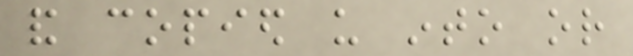and copied us into or
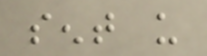sent us
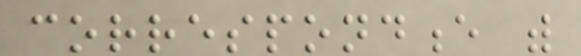correspondence with
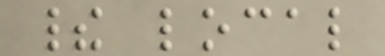their local
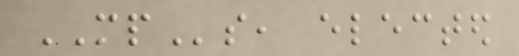MPs, elected
